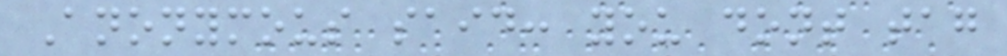Anonymous said: you dont tag
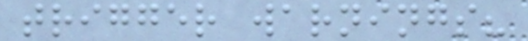trigger warnings?
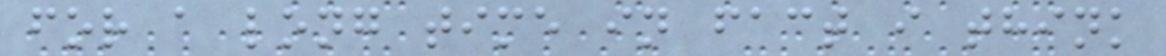for a long time in fact i think
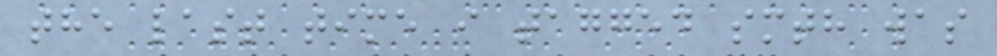the last time i tagged smth was
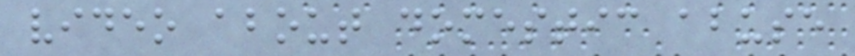video about domestic abuse
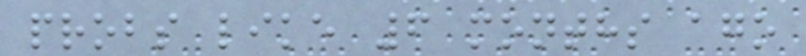probs like 6 months ago
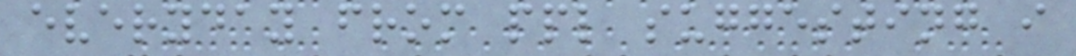everyday from ppl suggesting i
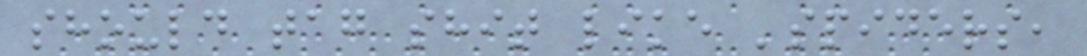should tag shit like 'spiders,
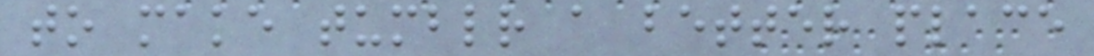to make tumblr a better place
